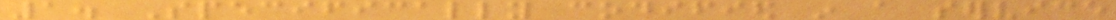1. Specifically codified in a service
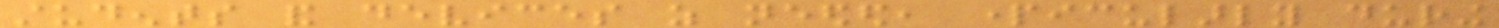students and devices as needed, particularly during
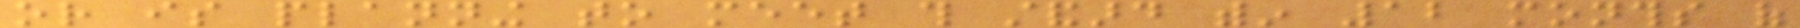or is planning to meet this standard within 12 months of
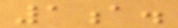1a.
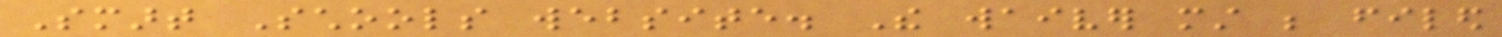Smart Schools website. The waiver must be filed
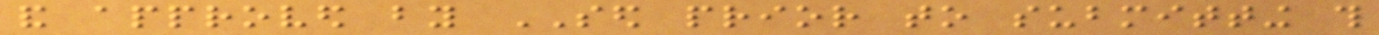and approved by SED prior to submitting this
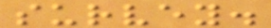survey.
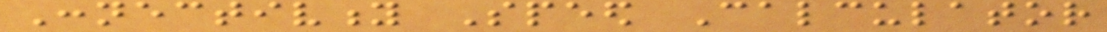Connectivity Speed Calculator
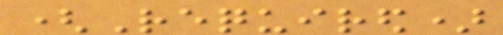(Required)
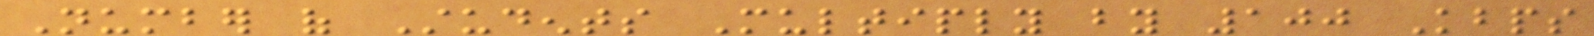Number of Students Multiply by 100 Kbps
